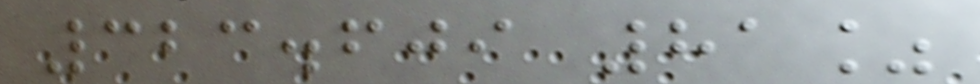323.609 81%
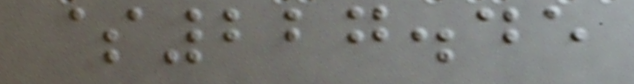$227.45
